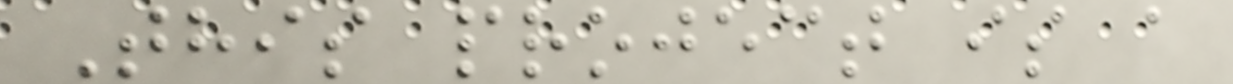This project is a
